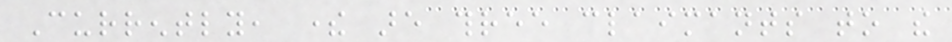Currently, there are three claimants to the
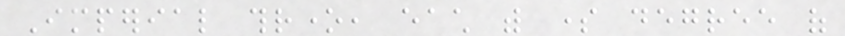Imperial throne, each with some degree of
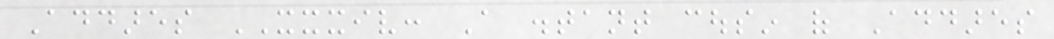Addares XXXIV: A distant cousin of Addares
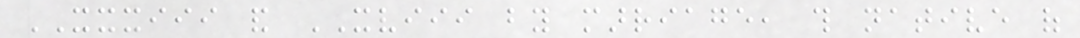XXXIII and XVIII by marriage, this native of
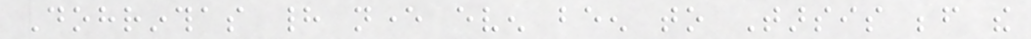Dohrinthas had never even been to Tarsis before the
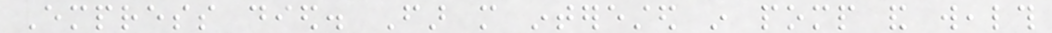Empress died. Far more interested in pomp and wealth
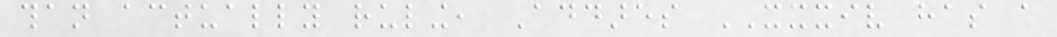than actually ruling, Addares XXXIV has a
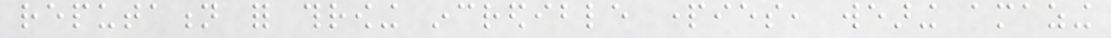reputation for throwing incredible parties, wearing amazing
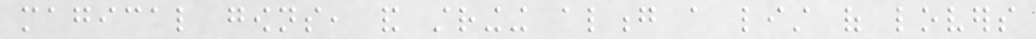magical gowns, and stringing along a list of lovers
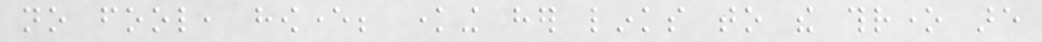no fool, however; knowing her links to the throne are
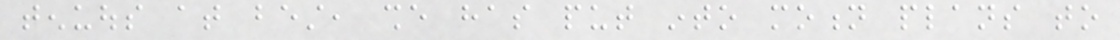tenuous at best, she has put into motion plans to
